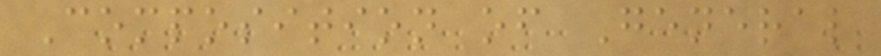Composition of General
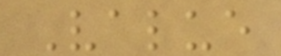Value
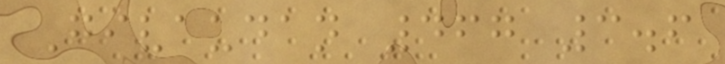Givaudan 467 3.6
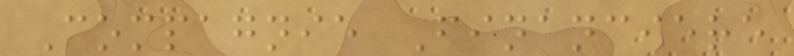Compagnie Financiere
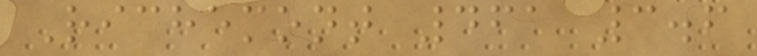Richemont 461 3.6
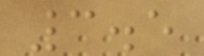3.5
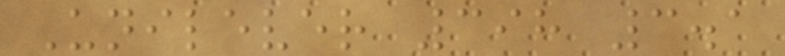Unilever 398 3.1
